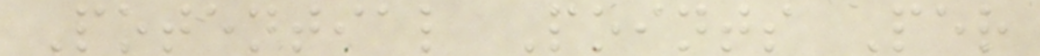Potential Points Per
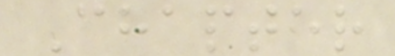Chapter
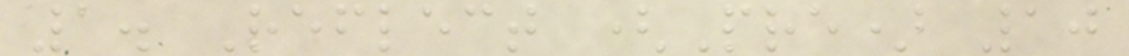1. Reflect (Pre) 10
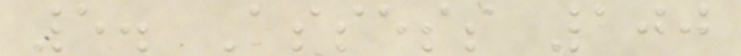5. Assess 100
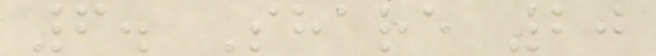6. Share 20
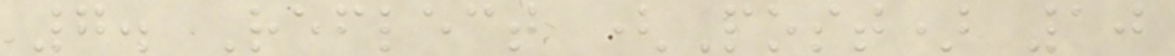7. Reflect (Post) 10
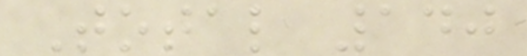Total 140
